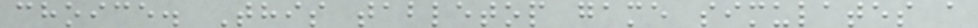choice. This tabletop game simulates a
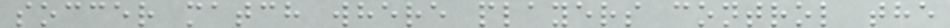soccer match where players control the
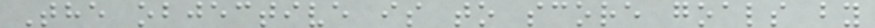The objective is to score goals by
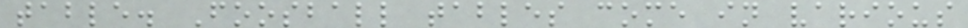table. Foosball tables come in various
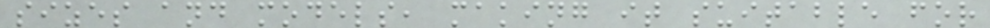sizes and models, making it suitable for
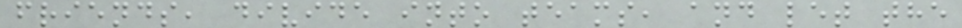friends, divide into teams, and let the
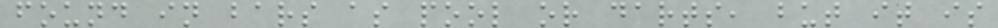found in bars as pool or darts, but it is
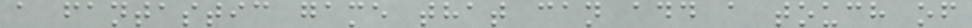a fantastic game that can add a touch of
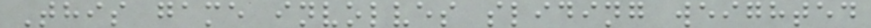This game involves sliding weighted
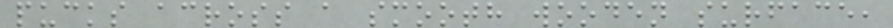pucks across a smooth wooden surface,
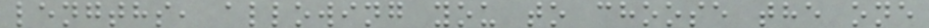lengths, allowing you to choose the one
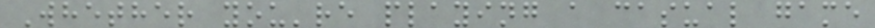Whether you're playing a casual game
